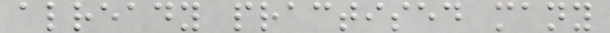already practised many
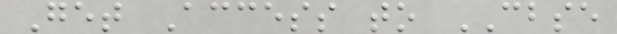Get Access to CBSE
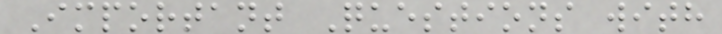Important Questions with
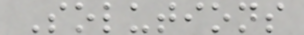Solutions
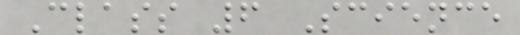Class 6 Science
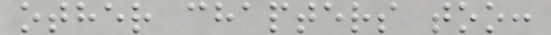other chapters too:
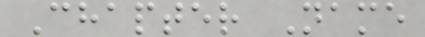Chapter Name
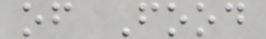of Food
